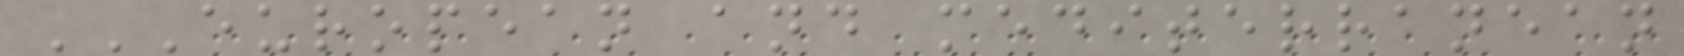EUROPEAN AND MEDITERRANEAN
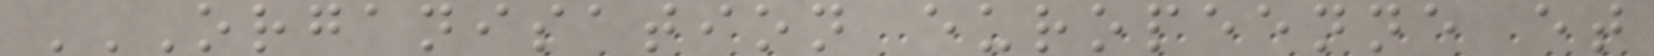ORGANISATION EUROPEENNE ET
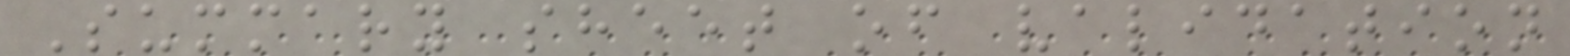Summary sheet of validation
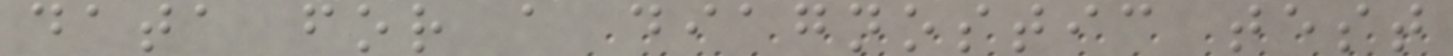data for a diagnostic test
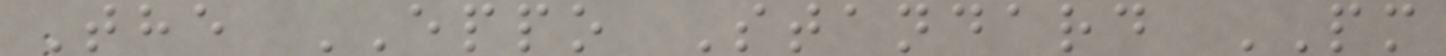The EPPO Standard PM
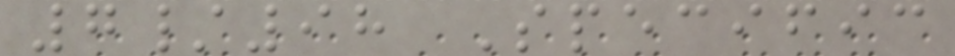7/98 Specific
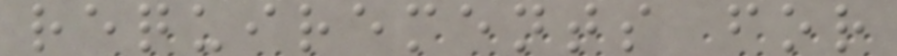requirements for
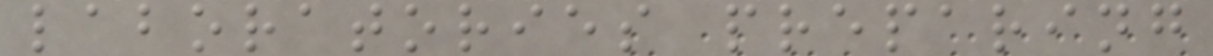laboratories preparing
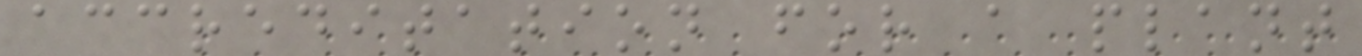accreditation for a plant
